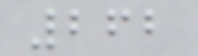262
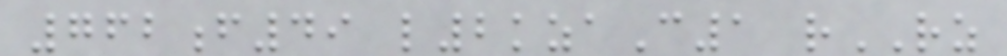762f49 l2kzaC1 rRZ
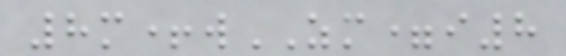8m+wZM=i8
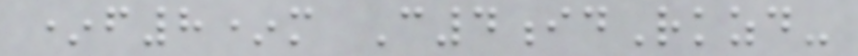*f8*m C4idRkzd-
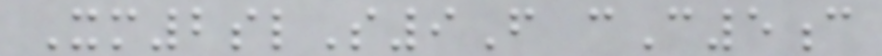Xm2slS9F cC5c
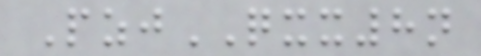PzjQXX8n
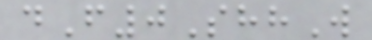dF0ShhW
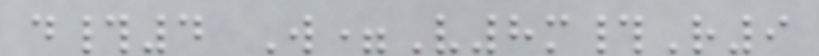d#4 W=V8m#R9
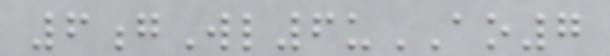6gWl6uAO7
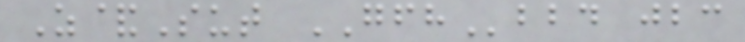Z&Sut GFHbbd jbc
